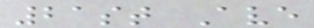21st Ave
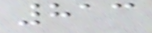813
